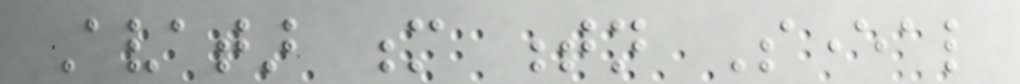Avatar m tn Several
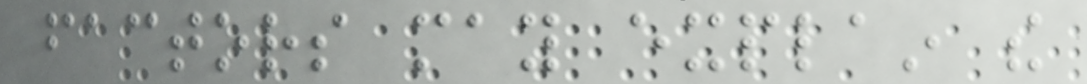factors may explain the
